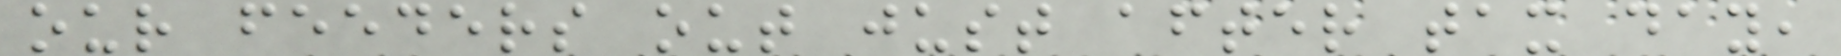our feeders out just after tax day,
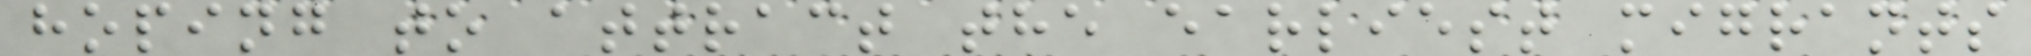hoping to attract the earliest migrants
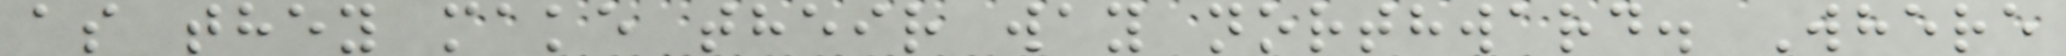as they make their way northward. Where
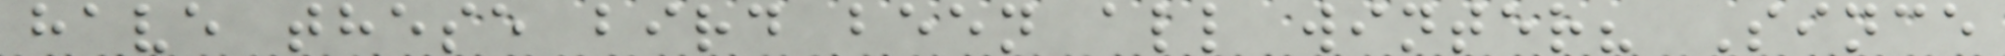have these bird been all winter? Since
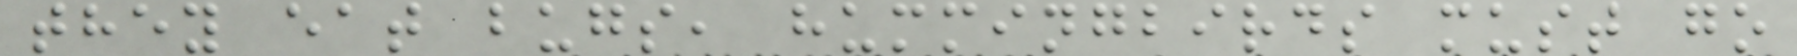they eat bugs, hummingbirds must go
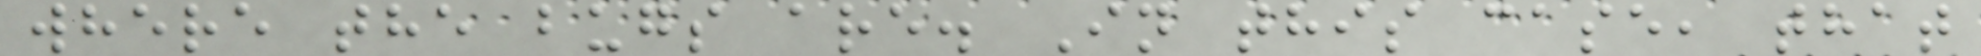where the bugs are. In this case, that
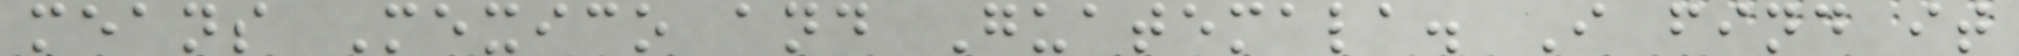means Mexico and Guatemala. I find it
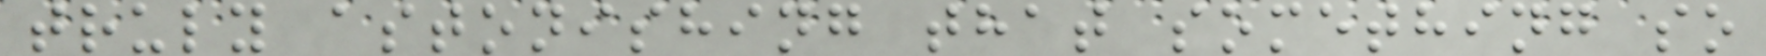truly astonishing that something so
